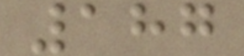187
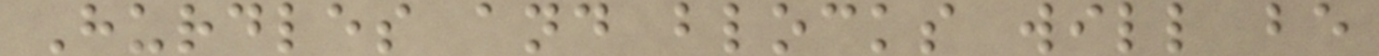Hurdles and blocks will be
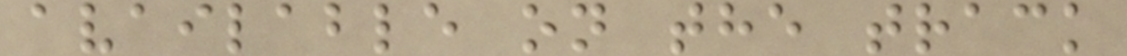available on the track
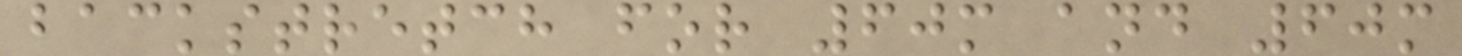backstretch for 60m and 60m
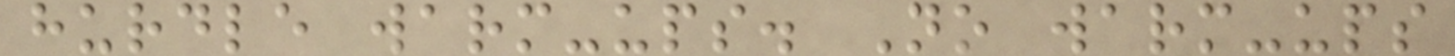hurdle warm-ups. No warm-ups
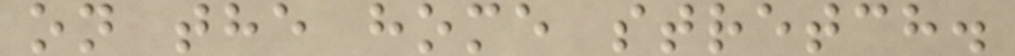on the home stretch.
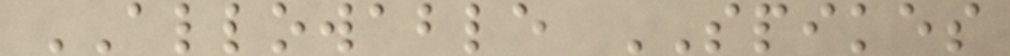ALLOWABLE SPIKES
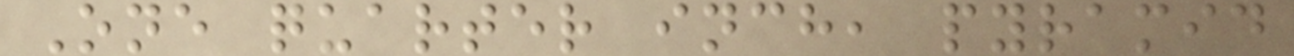One quarter inch, pyramid
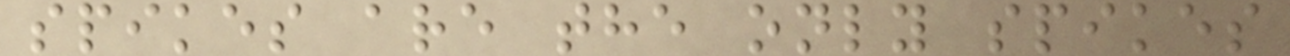spikes are the only spikes
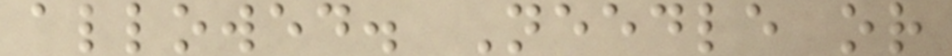allowed. Needle or
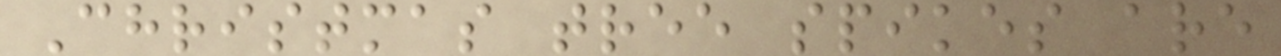Christmas tree spikes are
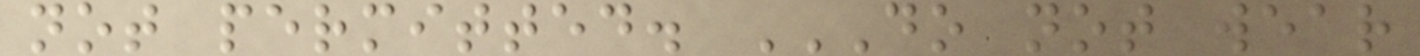not permitted. DO NOT WEAR
